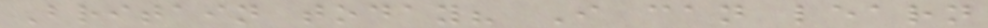Britain today? I can learn
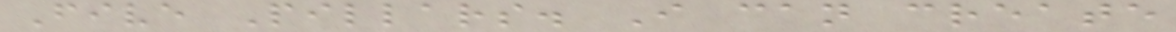Five Pillars. I can create
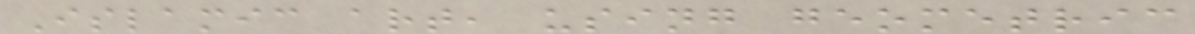Islamic art, using geometric
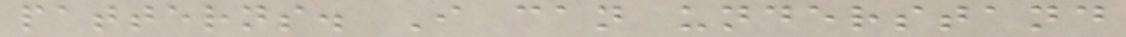patterns. I can understand
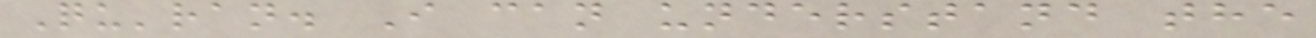Qu'ran. I can understand the
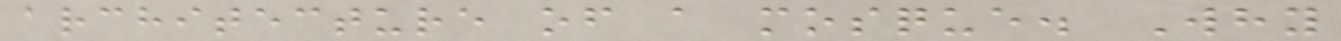architecture of a mosque. Why
